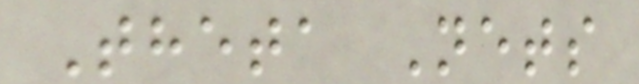Theta Nets
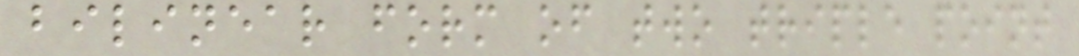bilinear form of two triple point
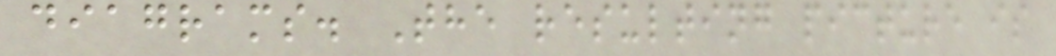diagrams. The resulting picture is
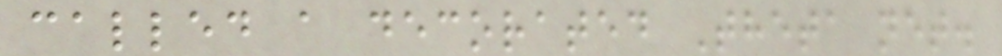called a decorated Theta net.
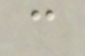c
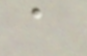a
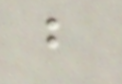b
